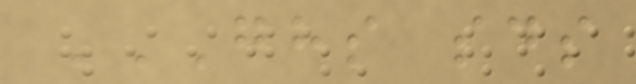GHS SDS
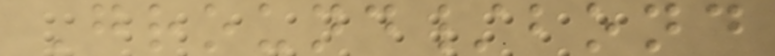Ground/bond
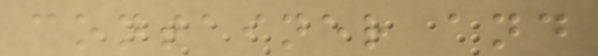container and
